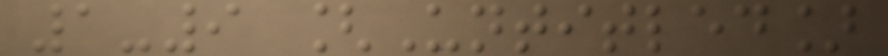1-9 [Untitled]
